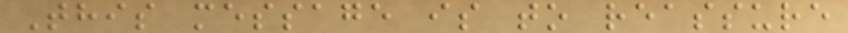This message is to reassure
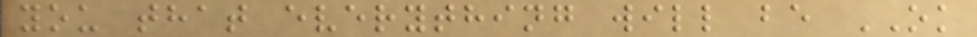you that everything will be OK
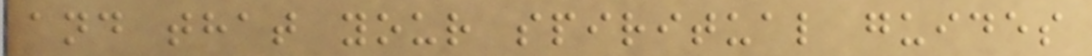and that your spiritual guides
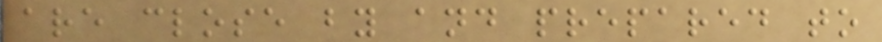are close by and prepared to
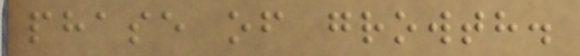phase of growth.
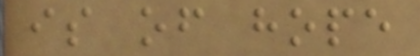is of hope
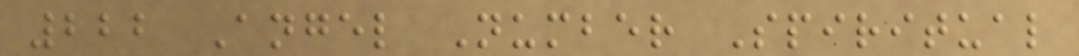222 Angel Number Spiritual
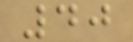40
